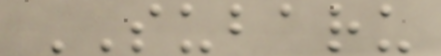SUBARU
